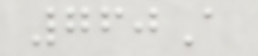760A
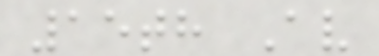15th Av
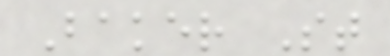Baker St
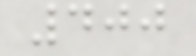400
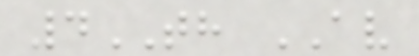4TH AV
